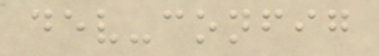dev-config
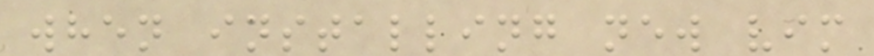when installing new vim
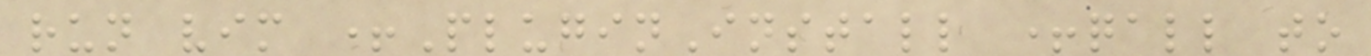run vim +PluginInstall +qall to
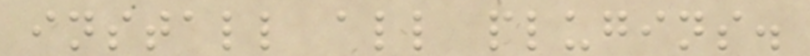install all plugins.
